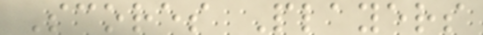Scores Players
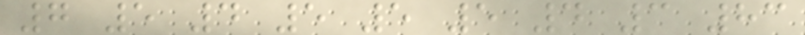7 5 4 5 5 5 4 3 83
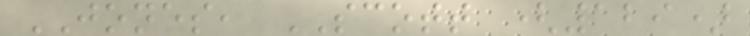JONES, SCOTT (129)
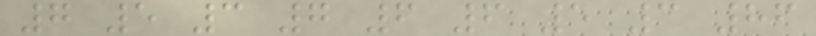7 5 3 7 6 6 5 3 86
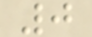0
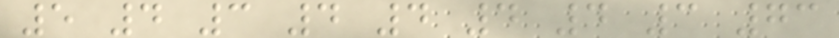5 4 3 4 4 4 4 3 73
